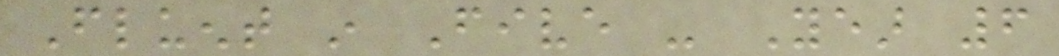Fluent in Five - Year 6
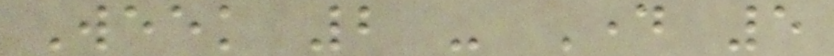Week 2 - Day 5
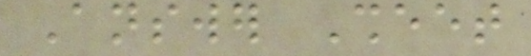Answer Sheet
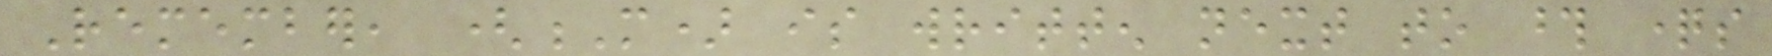Remember, (M) is written next to those questions
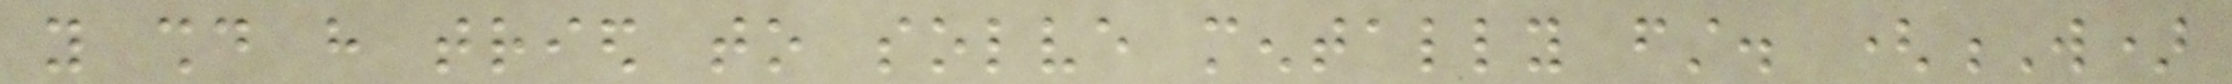you should have tried to solve mentally first. (W)
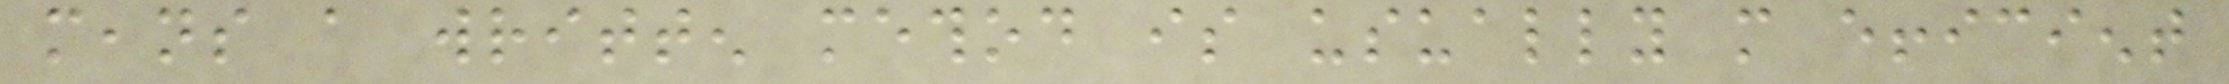means a written method is usually more efficient
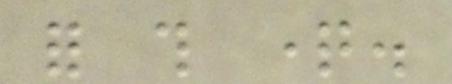for this question.
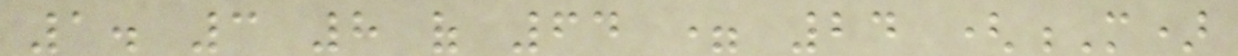1. 3 8 of 64 = 24 (M)
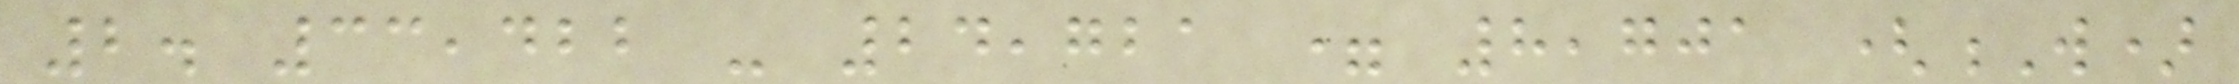2. 33,422 - 24,721 = 8,701 (W)
